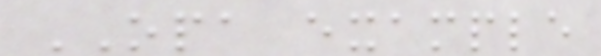OPA example
